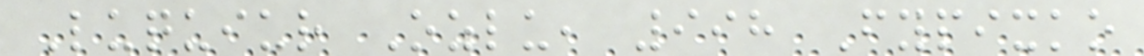Luquiur Ozlu, 998 Fypixko
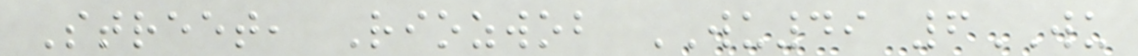Street, Riozwob WU49 6WU
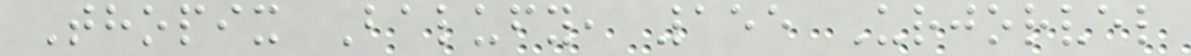Thopix Balufy, 155 Urjorvel
